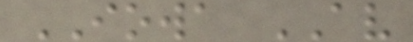IOWA AV
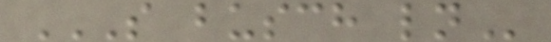S BUSCH LN
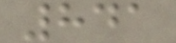841
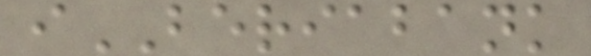iBERIABANK
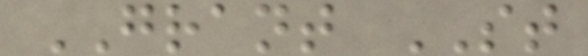GRANT ST
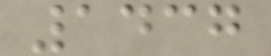1437
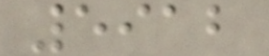5912
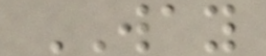WAY
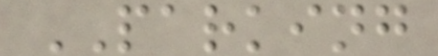PARKING
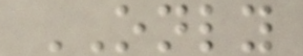ONLY
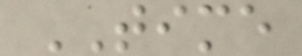TIME
